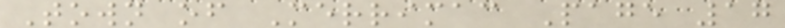Town of Merrimac Page 17
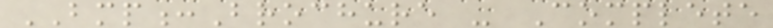BMP:Brochure - Complete
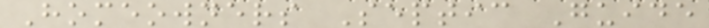Homeowners Septic Guide
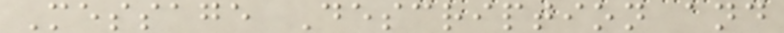Message Description and
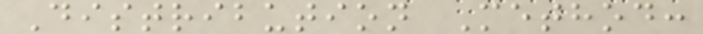Distribution Method:
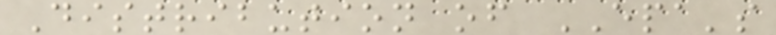Distribution of EPA's
